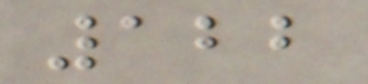122
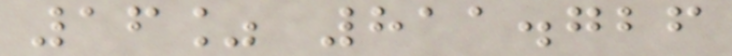16% 811.726
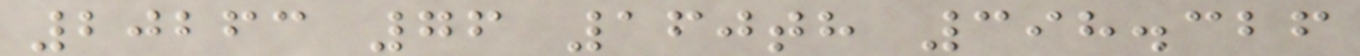20263 76 160th 398.326
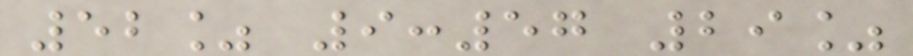52% 9:57 29%
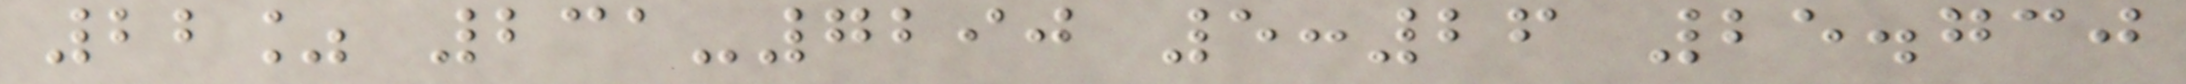22% 231-7290 5:26 25.730
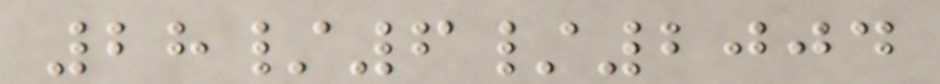28/6/2004
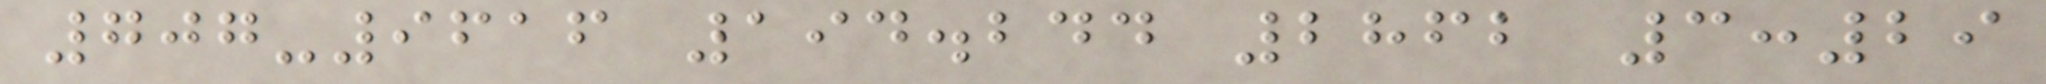707-9616 194.244 2862 3:29
